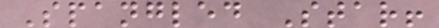Spangled Star!
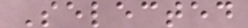Selected
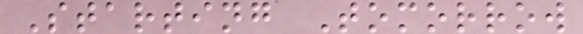Starting Tomorrow
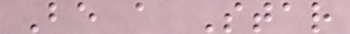Be a Star
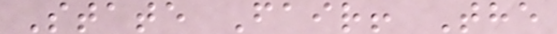State Fair! The
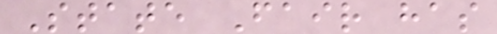State Fair has
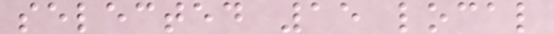selected 15 local
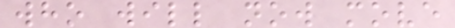who will now move
